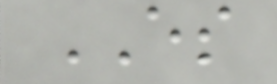ES
